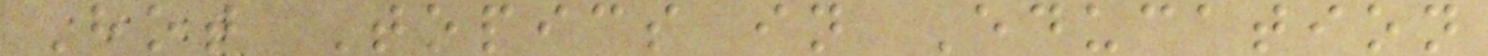Hot Topics in Education
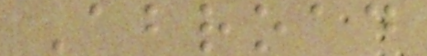Abroad
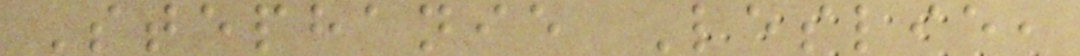Stephanie Leslie,
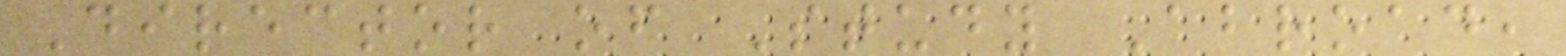Director of Study Abroad,
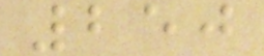250
